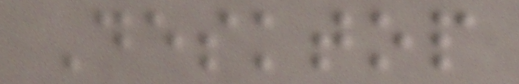Desktop
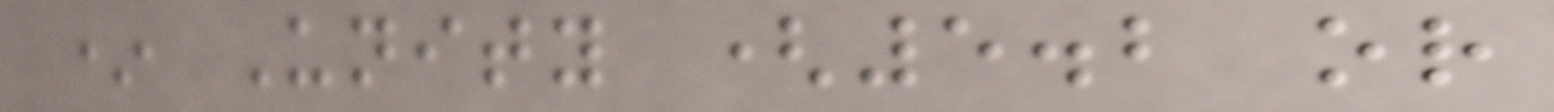* Unity (5.2 or
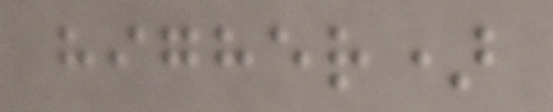higher)
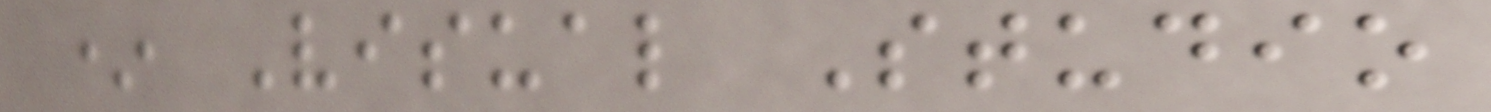* Visual Studio
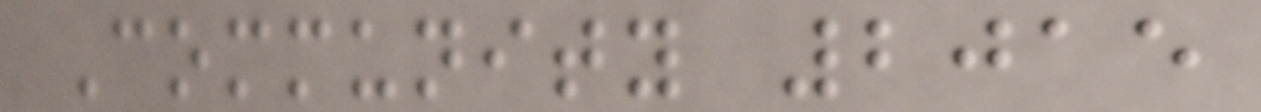Community 2015
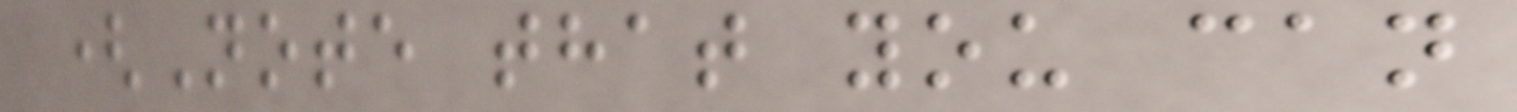(Note that you can
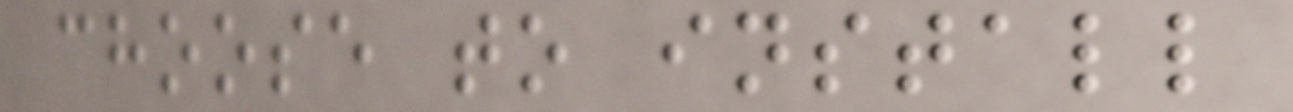choose to install
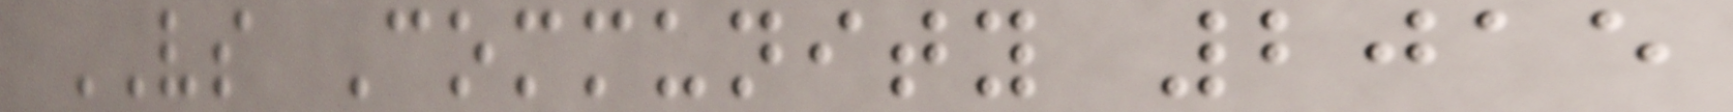VS Community 2015
